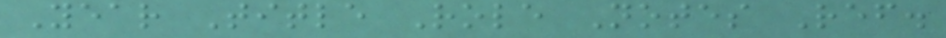Year Title Role Notes Ref.
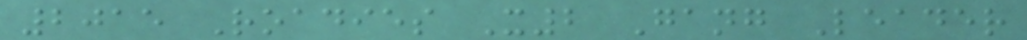2015 Roadies X2 Gang Leader
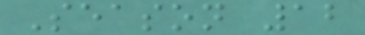Season 12
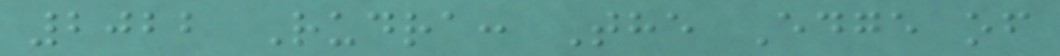2022 Rudra: The Edge of
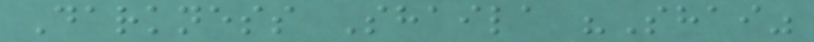Darkness Shaila "Shai"
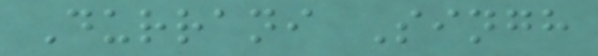Durrani Singh
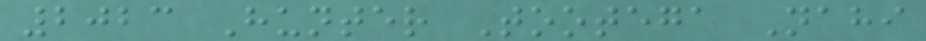2023 Hunter Tootega Nahi
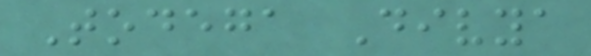Todega Divya
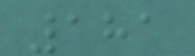181
